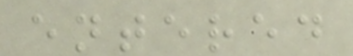entered
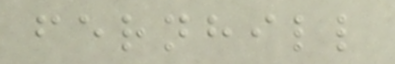fernhill
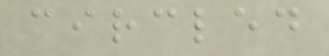circled
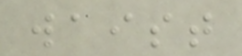waist
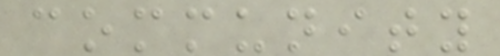community
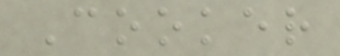Cooker
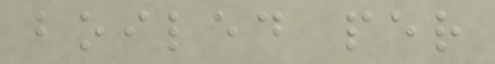boiled per
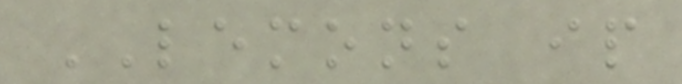LEMONS ip
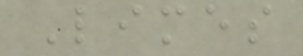Limes
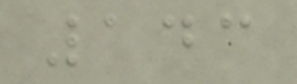143
